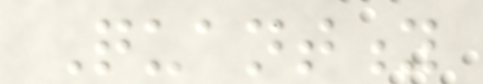Quantity
